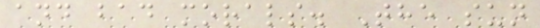and bad morals. The sun
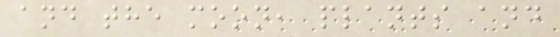and the moon, plants and
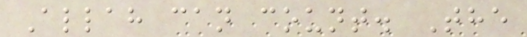Allah can count. The
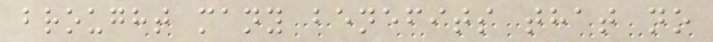brought many benefits that no
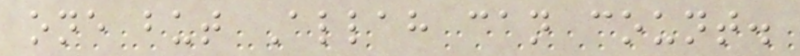one but Allah can count.
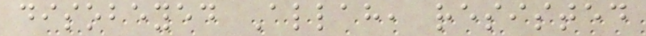disobeyed Allah, resisted
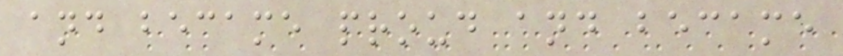and became proud and became
